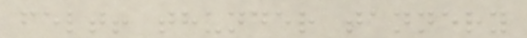felt! thunder tannery
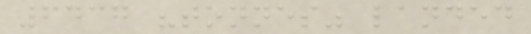6437 "tonnes" landed
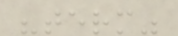"term"
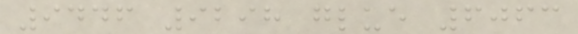9446 9298 glue 6063
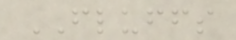FLUFFS
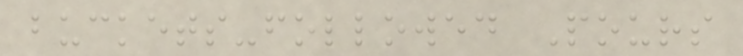buckets-followed Pours
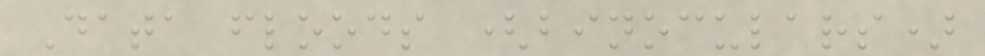Data floods (binoculars)
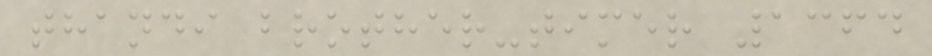thandi brother-timer 1364
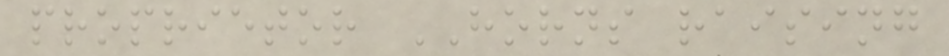proprietor HORNS raising
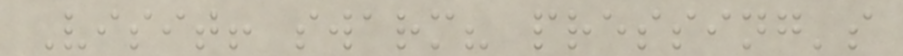Visit! swarm? pressing's
